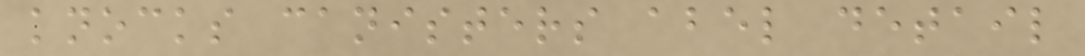knocks canisters abel detail
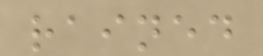rained
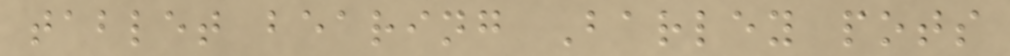tablet bearing Barley pots
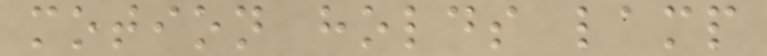motion holds lamp
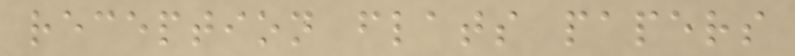reception flats papers
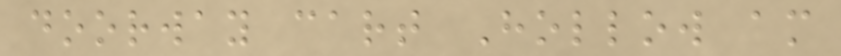doorway cart Hollow am
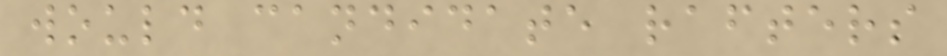would candidate rafters
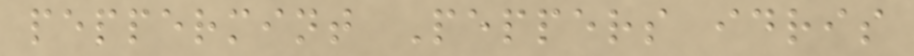peppermint Peppers idris
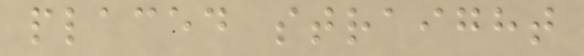placed straight
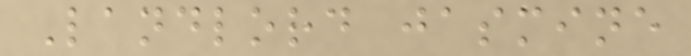Landlord jasmine
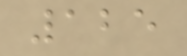125
